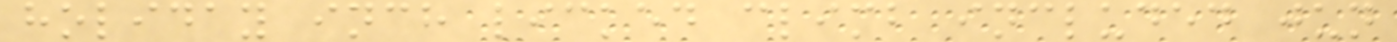holiday inch licked climb included jun
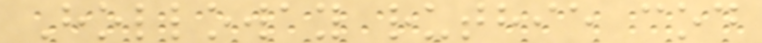Holloway ruthie cod
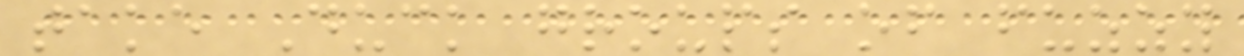take Duck groups of fuzzy
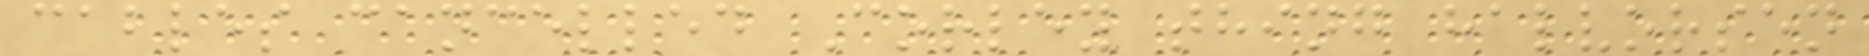cables cancelled Corley thing halvorsen
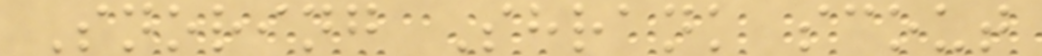Snoring Shrank scout
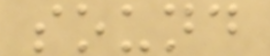sound
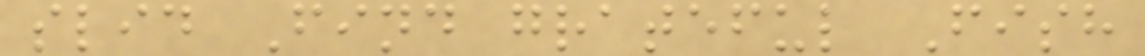slid Find grateful Fish
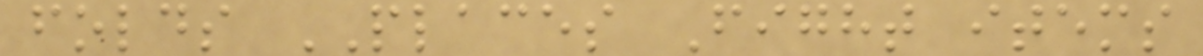folds PLACES Fight items
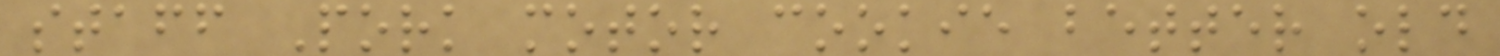staff Pork motor cookie better old
